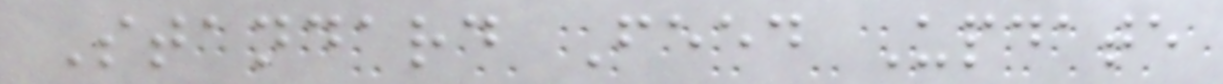Standard Feed Update
